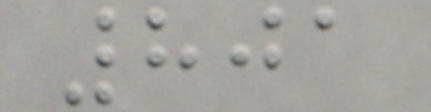801
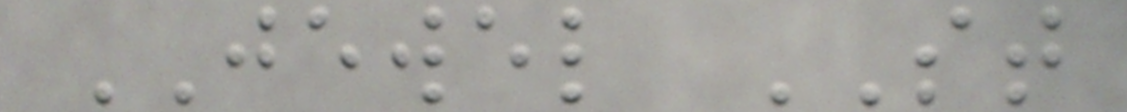JEWEL ST
